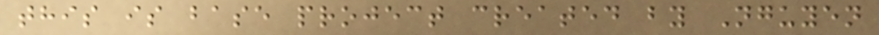this is base project created by Nguyen
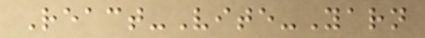React-Vite-Yarn
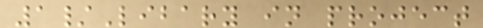1/Libary in project
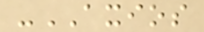-AXIOS
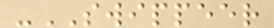-SWIPPEER
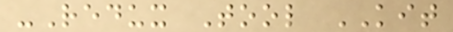-Redux Tool KIT
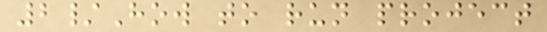2/How to run project
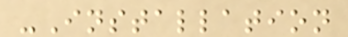-Installation
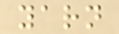yarn
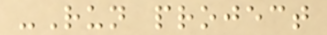-Run project
